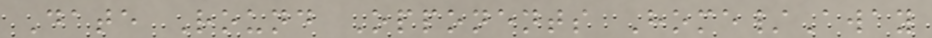Date Round Opponents Home/Away
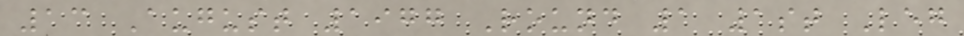13 August 1977 Round 1 1st Leg
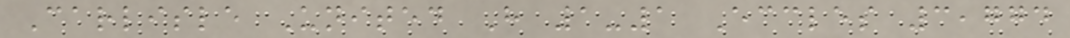Carlisle United H 1-1 Eccles 3,774
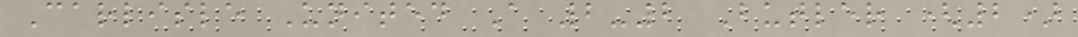Carlisle United A 2-2 Butler (2)
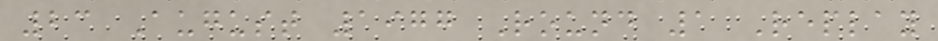23 August 1977 Round 1 Replay
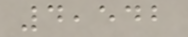4,542
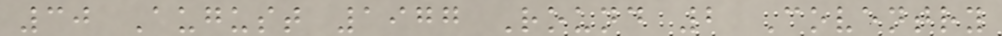30 August 1977 Round 2 Coventry
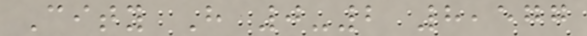City H 0-2 8,577
